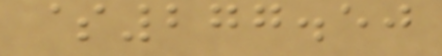$277.50
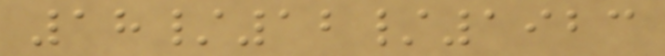18/12/1923
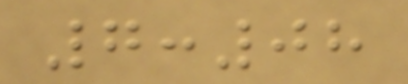7:08
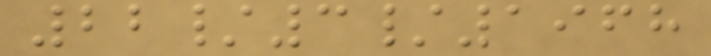22/3/1968
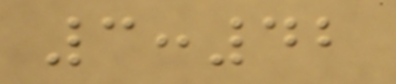3:42
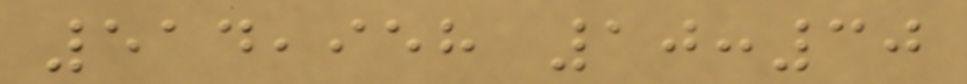514,958 10:30
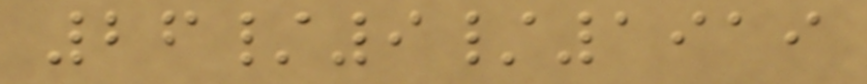26/9/1919
